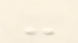-
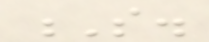S.
